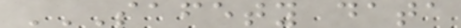SAFETY DATA
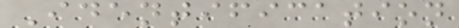Identification
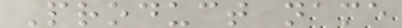Product name
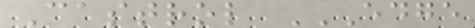Castrol EDGE
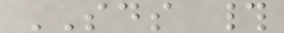SDS #
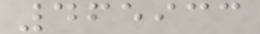465933
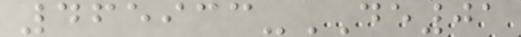465933-DE01
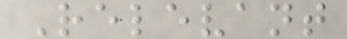Relevant
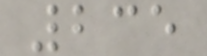235
